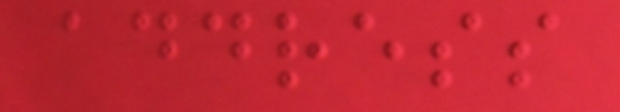address
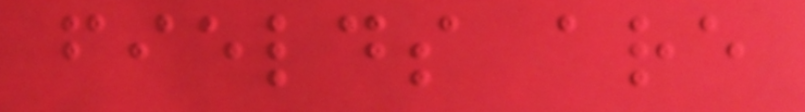fields are
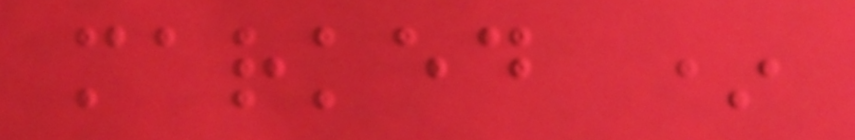marked *
